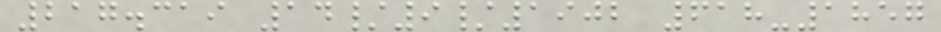217.319 14/9/1902 618-1857
